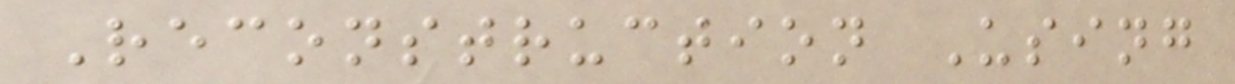Reconstruction Using
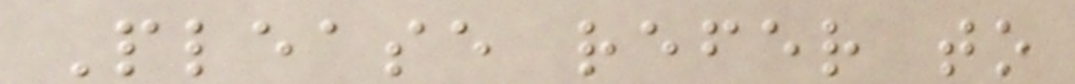Please refer to
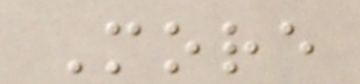More
